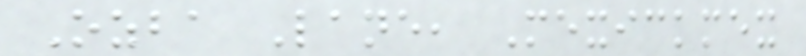Ozba Lane, Mexickmex
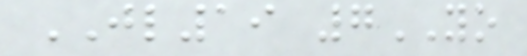JL19 7YO
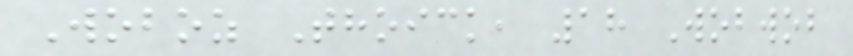Woboz Thoick, 18 Wobwob
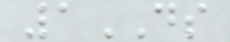1DS
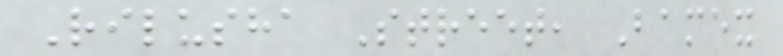Rilusha Street, Bamex
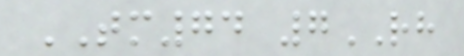TM74 7RH
